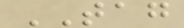TAG
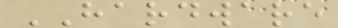HARDWARE
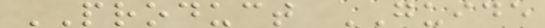PRODUCT GUIDE
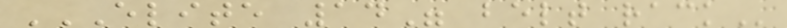ELITE 14" BELT RACK
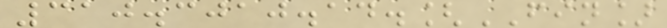310.3010.14.[FIN]
